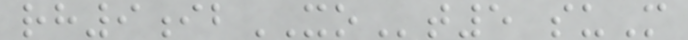rh9ibXOt5 suM
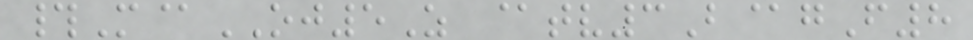#M@OJ5Z @tv3B@gF8
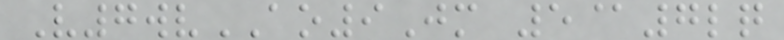V7wvAO9Jm 5@7lq
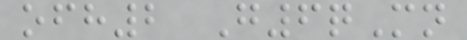ofh2 G6qMn
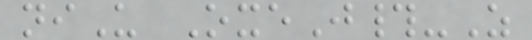niU OxeJ#-Z
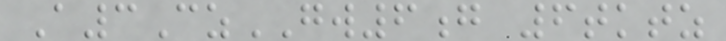A3CzGW6g 6tktz
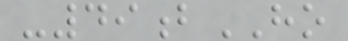-49bHO
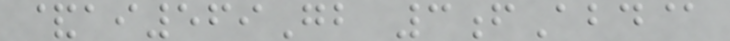&ai569Gb 3fAbd@
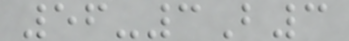56-3B3
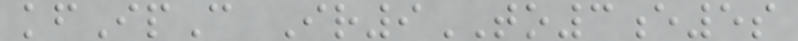kfIpC Ir9TO3e5s
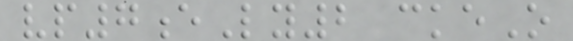vp7eLy2 ckeO
